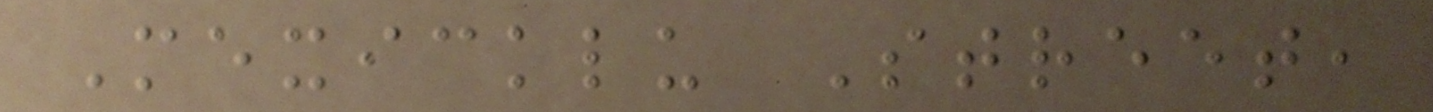Mexicklu Street,
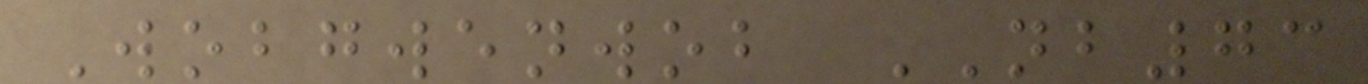Wobgwenwob NB73
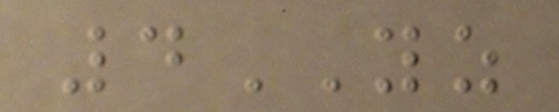4YZ
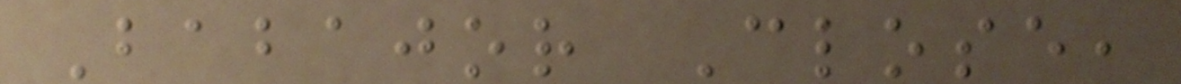Babajor Close,
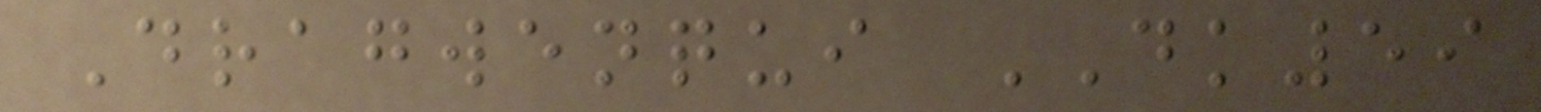Dragwenqui DK59
